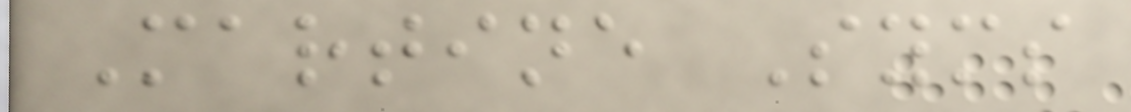Martine Syms
